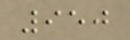950
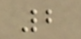2
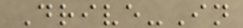Drive-In
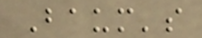Baum's
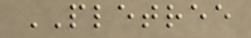PLETREE
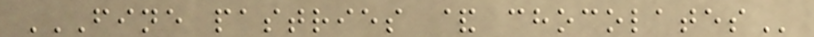FINE PASTRIES & CHOCOLATES
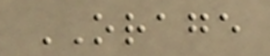ORAGE
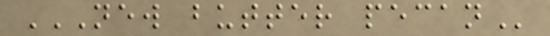NEW BUTTER PECAN
